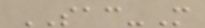SAC-M
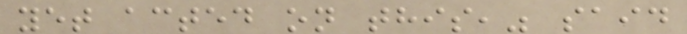yet acted on this," said
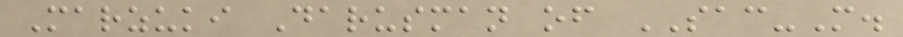Marzuki Darusman of SAC-M.
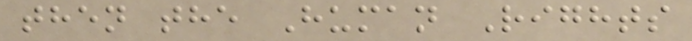then the Human Rights
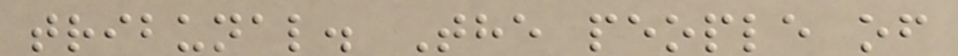tribunal. The people of
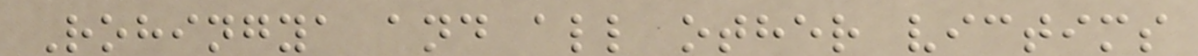Rohingya and all other victims
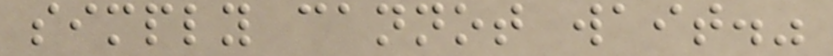simply cannot wait."
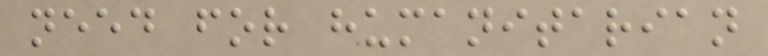need for humanitarian
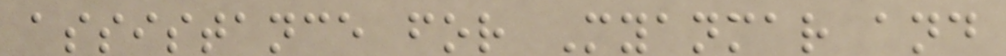assistance for Myanmar and
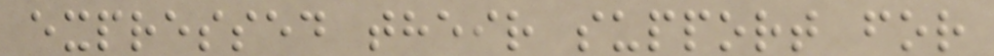expressed their support for
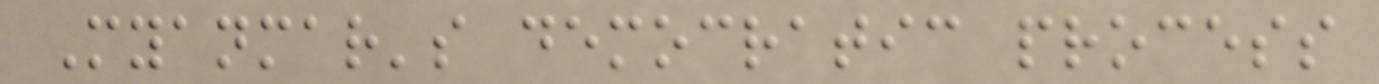Myanmar's democratic process
